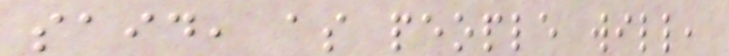said, as people will,
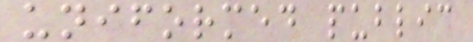uniformed public
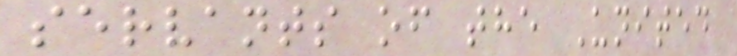servants of the United
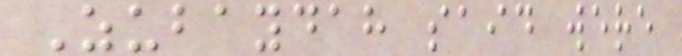Zubaydah said were
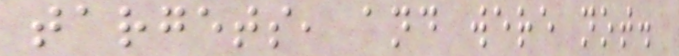targets, and were not.
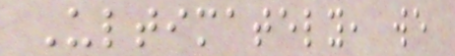Ultimately, we
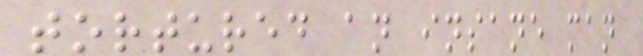tortured an insane man
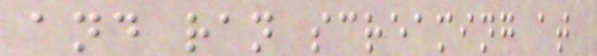and ran screaming at
